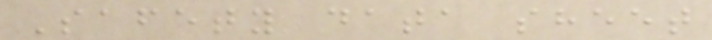Safety data sheet
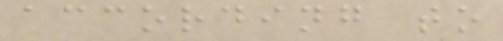according to
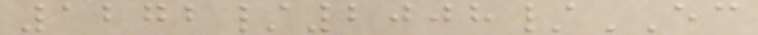1272/2008/EC
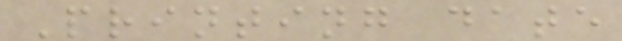Printing date
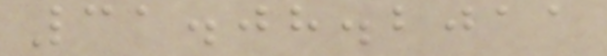31.08.2011
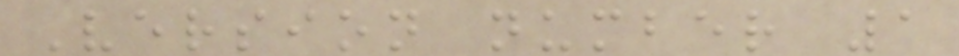Version number 1
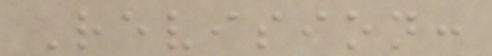Revision:
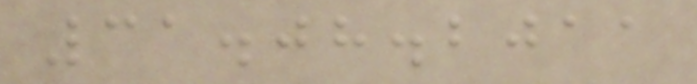31.08.2011
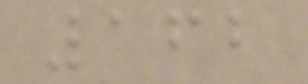162
